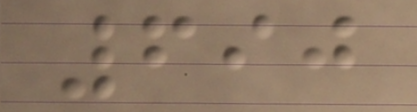690
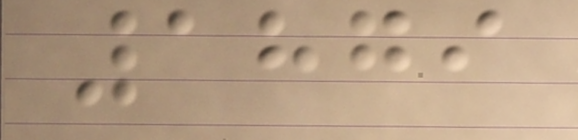1879
